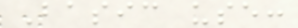Basic use:
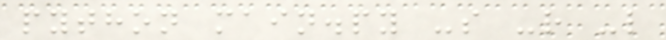python main.py -s -r -l
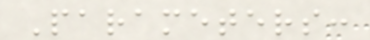Parameters:
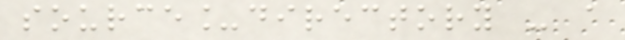source_directory - a
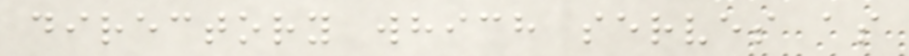directory which serves as
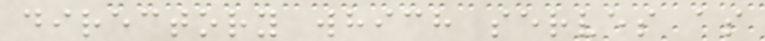directory which serves as
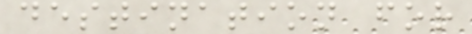destination for
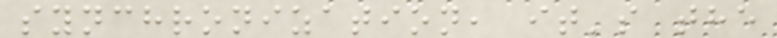synchronization, it's the
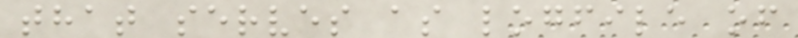that serves as logfile of
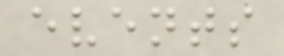events
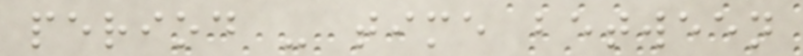period - time between
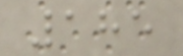185
